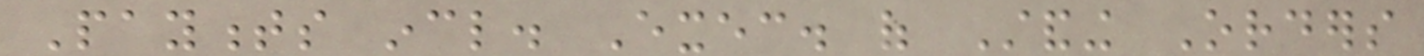Payments incl. Exec. of Standing Orders
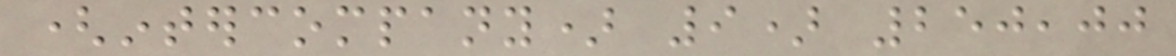(intercompany) 9) 250,00
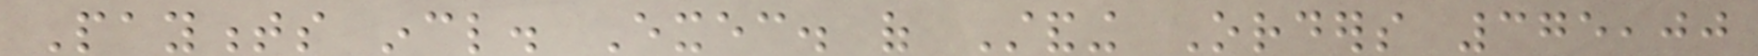Payments incl. Exec. of Standing Orders 375,00
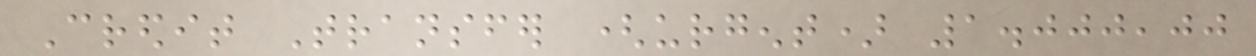Credit Transfer (urgent) 1.000,00
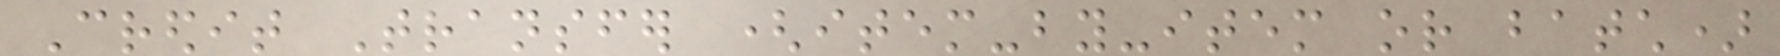Credit Transfer (item-by-item or batch)
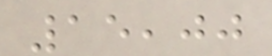15,00
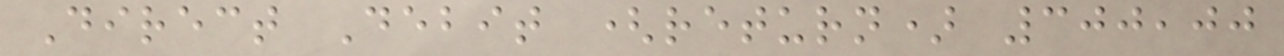Direct Debit (return) 300,00
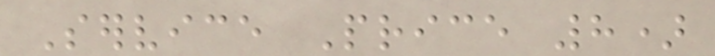Service Price 8)
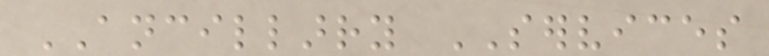ANCILLARRY SERVICES
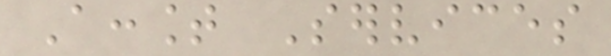Account Services
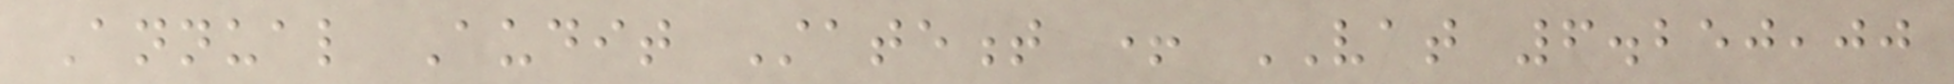Annual Audit Statement + VAT 6.250,00
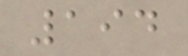194
